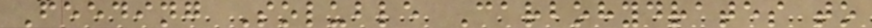Feeding Soluble Carbohydrates to
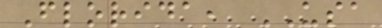Florida, USA
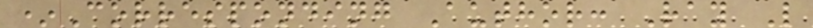*Corresponding Author: Ray L
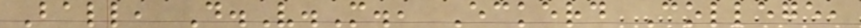Ball, D.V.M., Eckerd College,
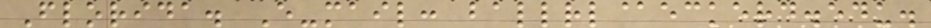Florida. E-mail: ballrl@eckerd.edu.
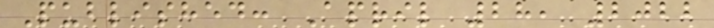Published: April 28, 2022
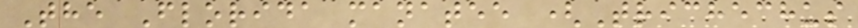The Florida manatee (Trichechus
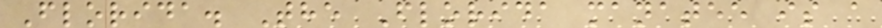Florida. The Florida manatee is a
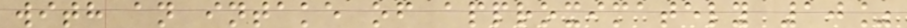with an intake of approximately 10%
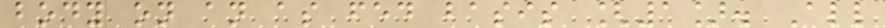body on an as fed basis [1]. All
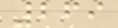269
